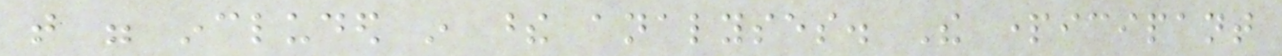that were included in these analyses. The participant
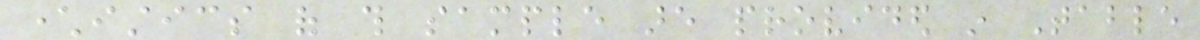characteristics of this sample are provided in Table
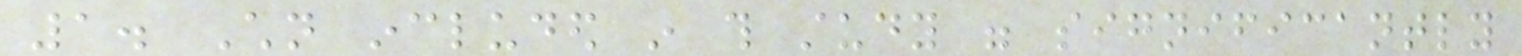1. Children included in this study were significantly
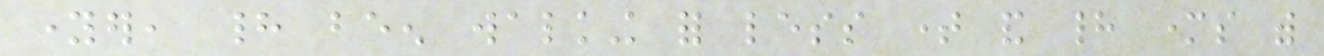younger, had been walking for less time and had mothers with
